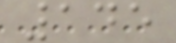145
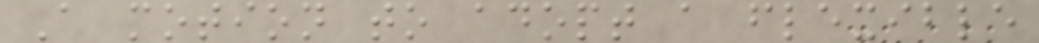A motion to adopt a flexible
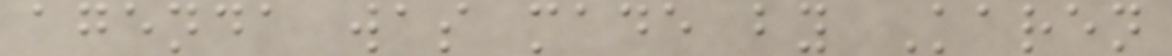agenda was made by Karen
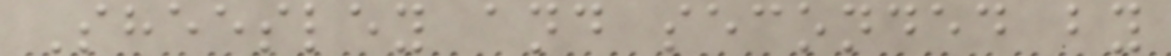Sheesley and seconded by
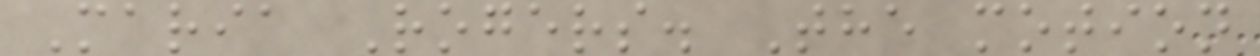Maria Rogers. The motion
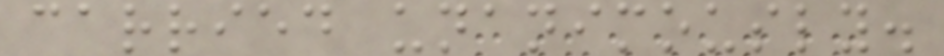carried unanimously.
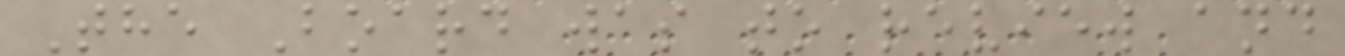The Board was to review and
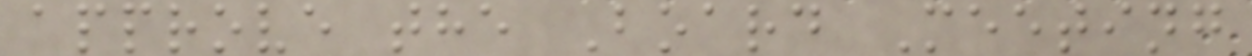approve the Board Meeting
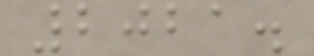2021.
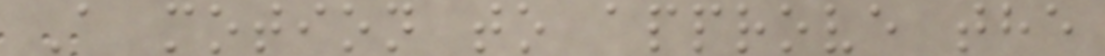A motion to approve the
